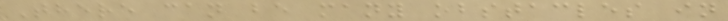There can be many obstacles in
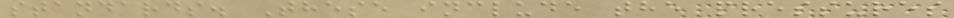standards. These include the pressures
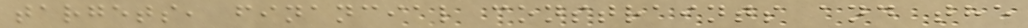targets, financial constraints and the
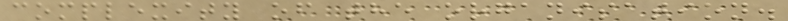complexity of the organisation.
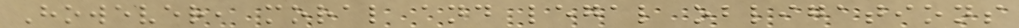However, moral and legal obligations
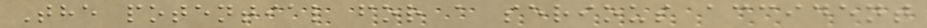The potential for a serious accident
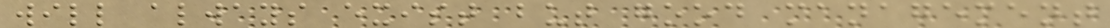will always exist but good management
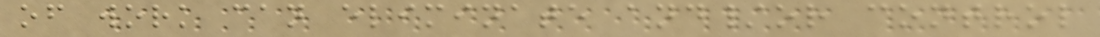of work can eliminate and/or control
